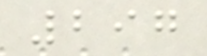297
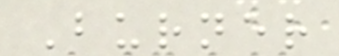Burner
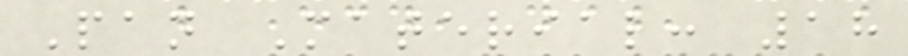Pan Material: 18
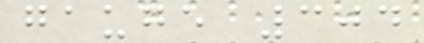gauge 304
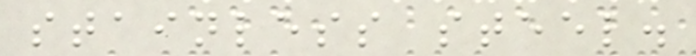stainless steel.
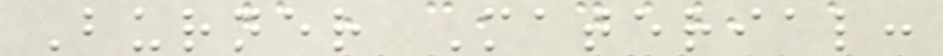Burner Material:
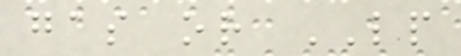gas or LP
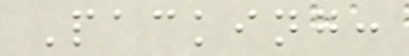Packing:
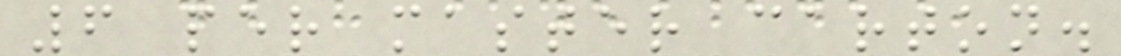6 per master carton.
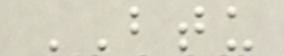BTU
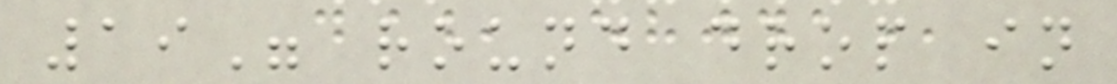19" round drop in
